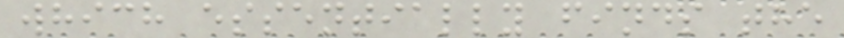which essentially finds the
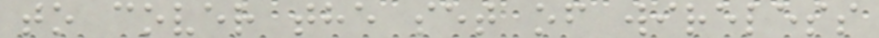to cover the set of wireless
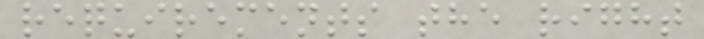requirements the right
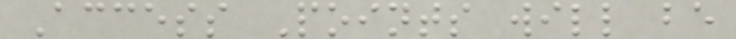Access Points will be
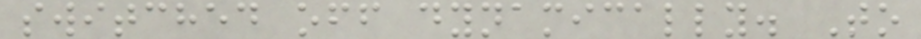switched off dynamically. To
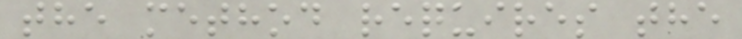the method requires the
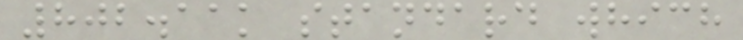802.11k standard which
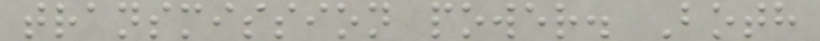transmission power. Both
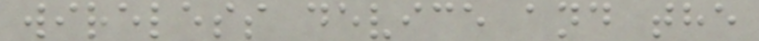wireless device and the
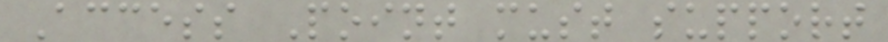Access Point must support
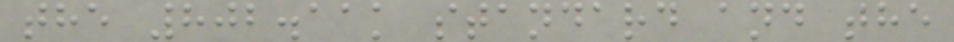the 802.11k standard and the
